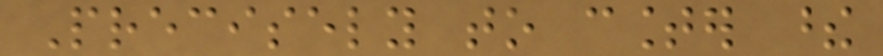Precisely to counter these
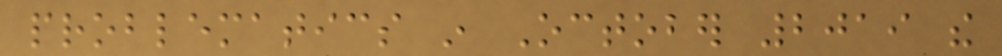problematics in October 2019 the
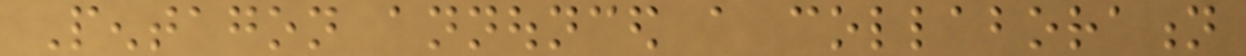Pentagon announced a collaboration
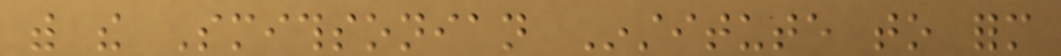with the Smithsonian Institute to form
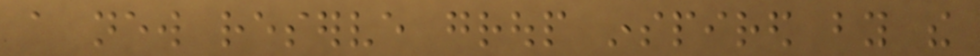a new reserve group inspired by the
